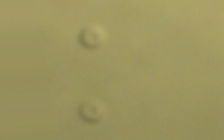k
